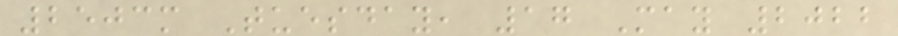2503m Tuesday, 17 May 2022
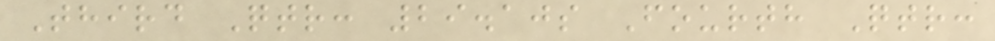Third Qtr: 29.10s Fourth Qtr:
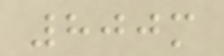800m
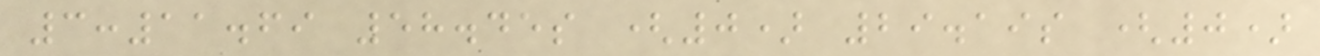3:11.69 58.45s (0) 29.19s (0)
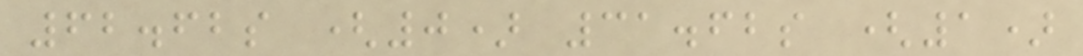62.62s (0) 31.62s (1)
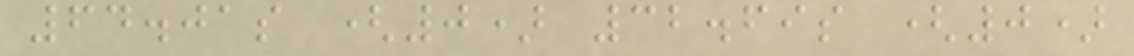64.01s (0) 32.69s (0)
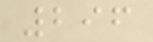296
